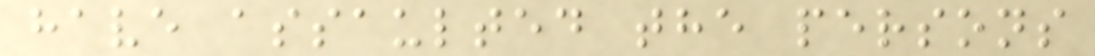have assaulted the persons
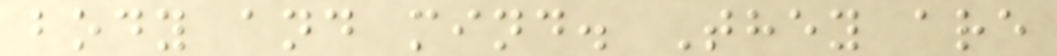body and mind. They are
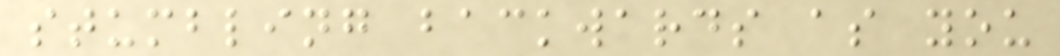stumbling backwards as you
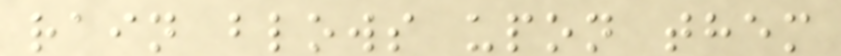rain blows upon them
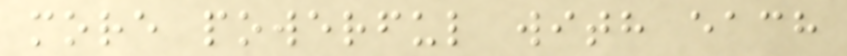more powerful with each
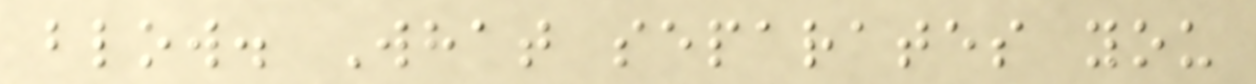blow. What separates you
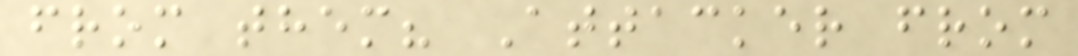from them? Attacker from
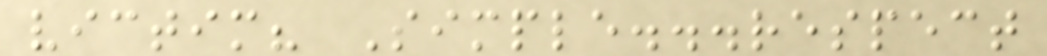victim? Simple...respect
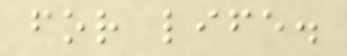for life.
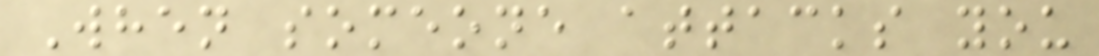When someone attacks you
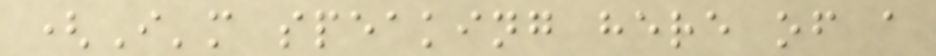(I'm speaking here of a
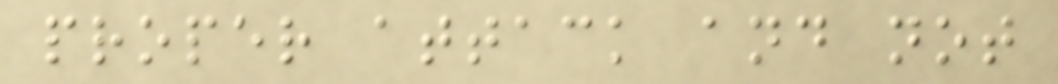proper attack and not
